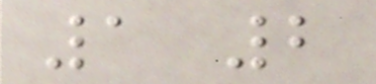1 2
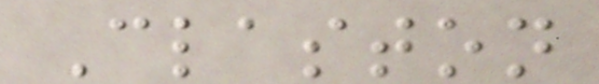Claston
